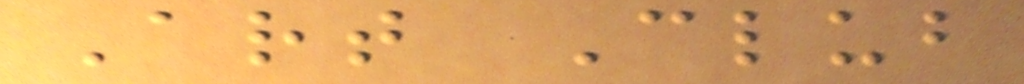Art Club
